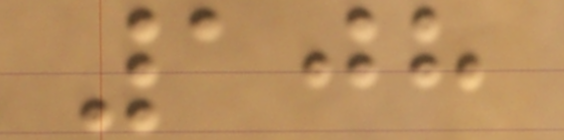108
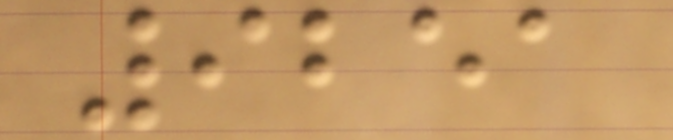9251
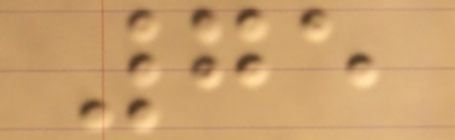75
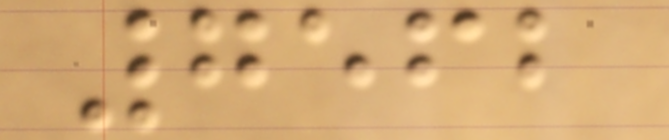7562
